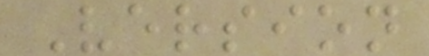Version
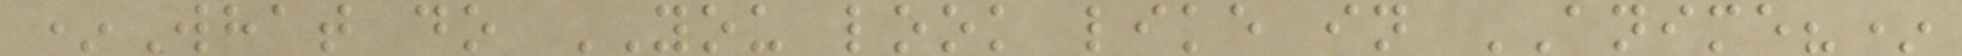*What do YOU look like in ANIME?*
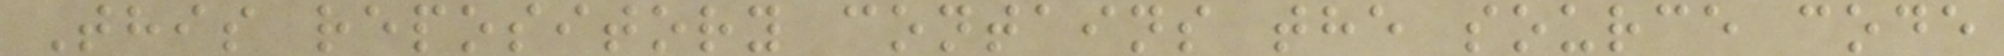This repository contains the source code
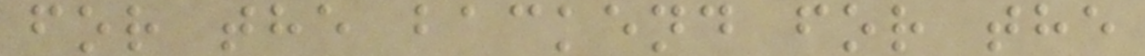for the backend for the
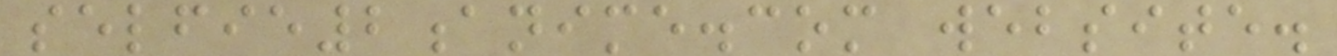selfie2anime.com website.
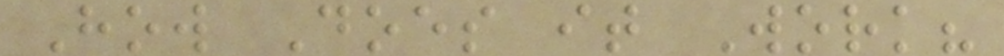How Does it Work?
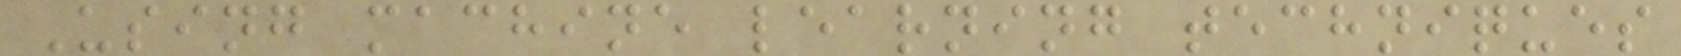Using machine learning techniques
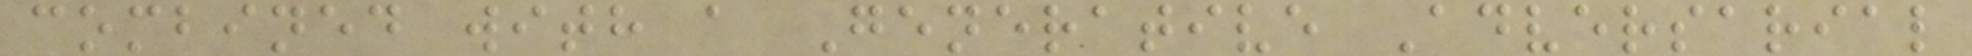combined with a Generative Adversarial
